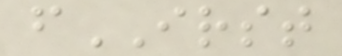fIRST
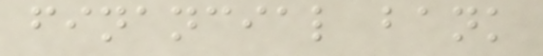financial bank
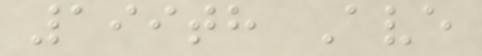199th Ave
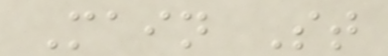Main St
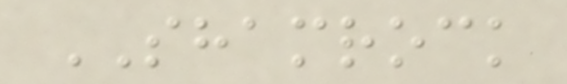SHAMROCK
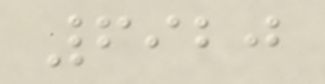6920
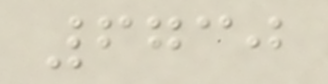6730
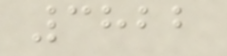3822
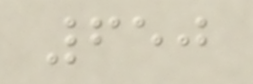650
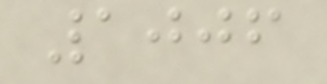1006
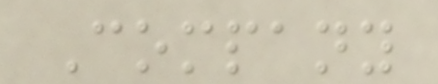Company
